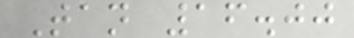Tan 16.00
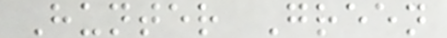Hunter Green
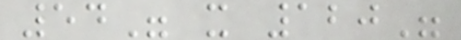54" x 120"
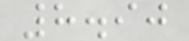8.90
